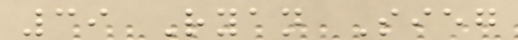39 Ryan Sieg
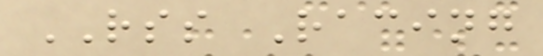RSS Racing
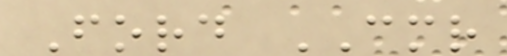Ford CMR
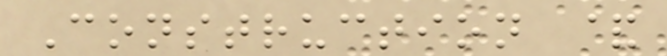Construction &
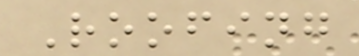Roofing
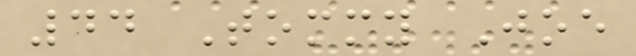44 Tommy Joe
